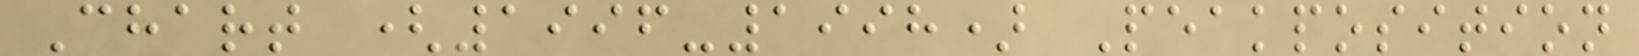Chart (1996-1998) Peakposition
